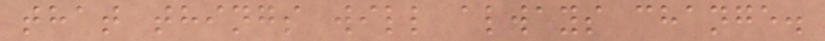that things will always change.
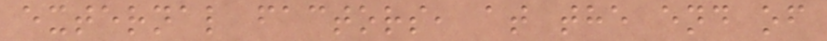external factors, at the end of
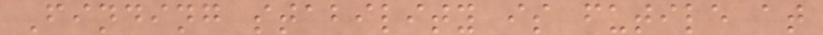Finding stability is futile at
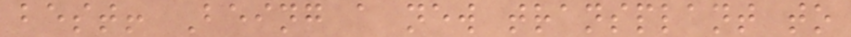best! Being a new transplant to
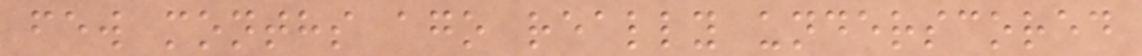few months ago really underscored
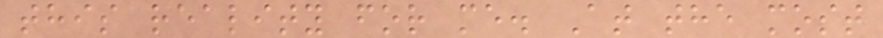this reality for me. At the most
